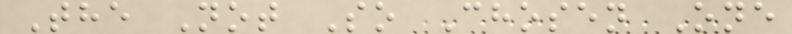The Not So Chosen One
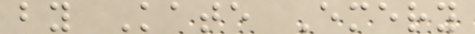by Kate Emery
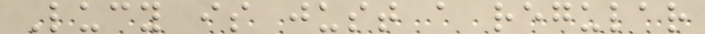Lucy is just a regular
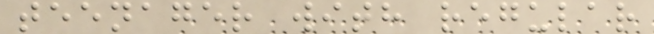teenager with regular
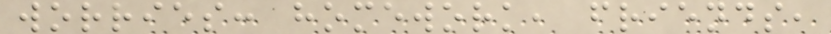worries: homework, friends,
